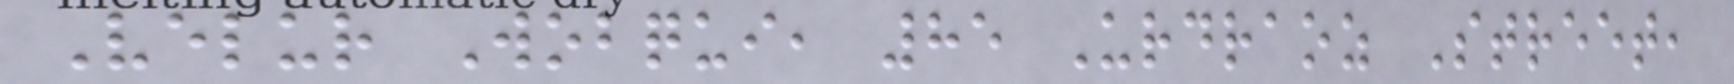Velur Wobqui, 85 Urdraoz Street,
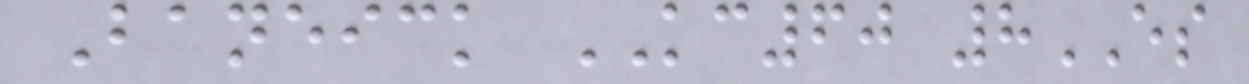Baneick KC60 8ES
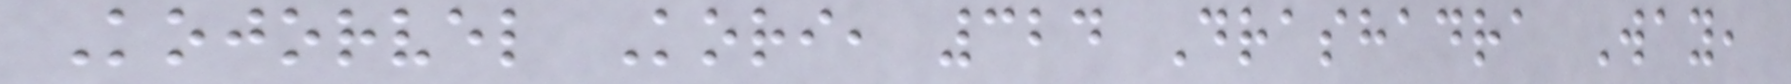Kojorvel Kori, 324 Drashadra Way,
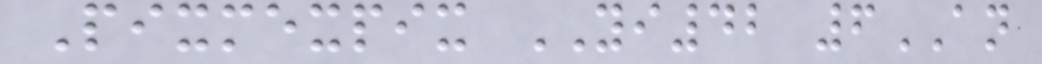Pixmexpix YI42 6AN
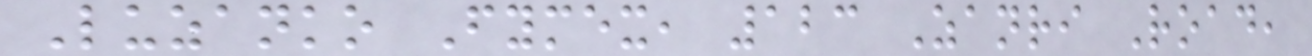Luzanko Fymex, 123 Zanri Road,
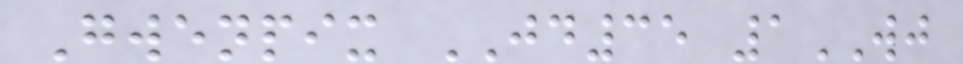Gwenpix JD35 1WJ
